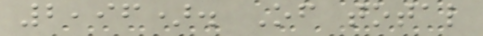2,96). Of total
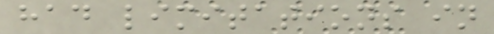had limitations in
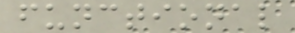functional
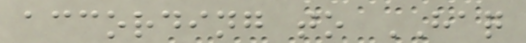according to HAQ
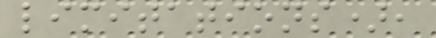limitations),
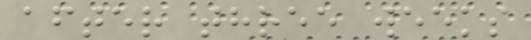after three weeks
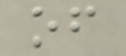of
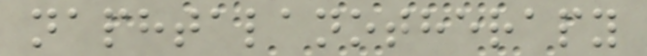naphtalanotherapy
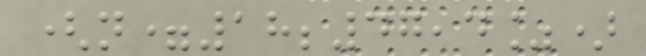(n=18;47,4%)
